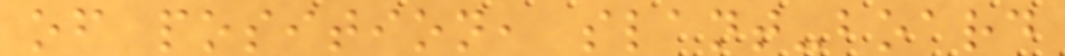of position, slant-board
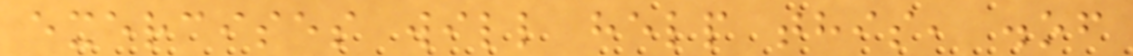exercises will help this, .of
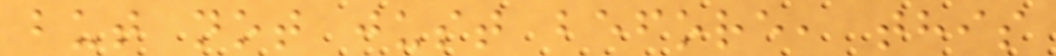but not just before, this
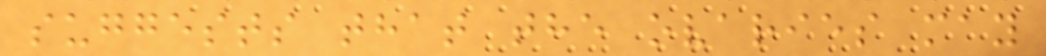suggests that the ovaries may
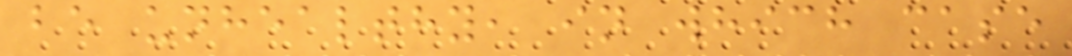be unhealthy, in which case
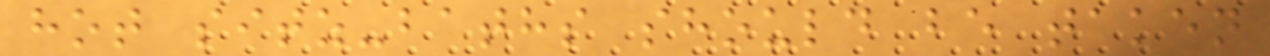hot sitz-baths should be taken
